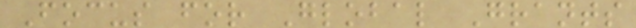Focus for Global Grants
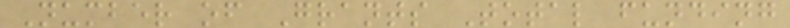Number of Grants Total funding
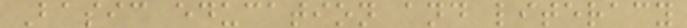Basic education and literacy
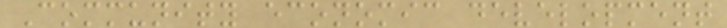Community economic development
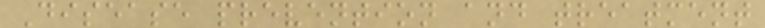Disease prevention and treatment
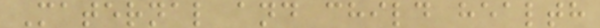Maternal and child health
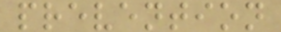prevention
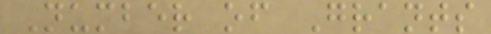Number of Grants
